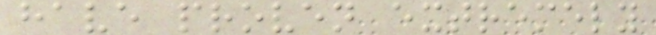have proven extremely
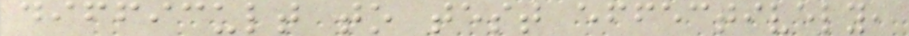difficult to test effectively,
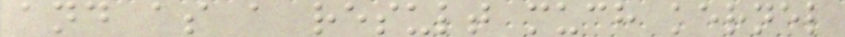and as a result much kernel
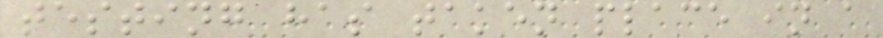testing has taken place in a
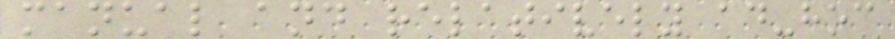manual and relatively ad-hoc
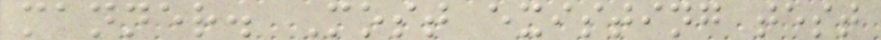manner. Most existing test
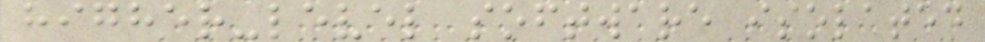higher-level software isolated
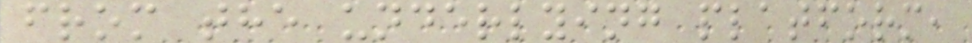from the underlying platform,
